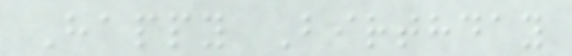Happy Birthday
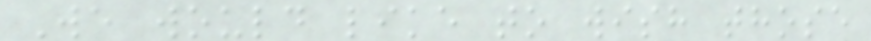We would like to wish those
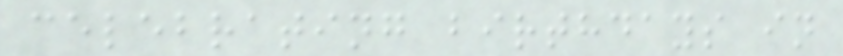celebrating birthdays in
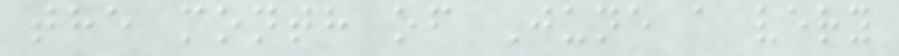the month of June a very
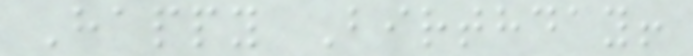Happy Birthday!
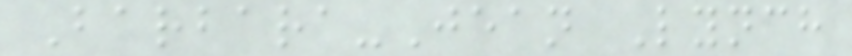Barbara-Jean Lynch
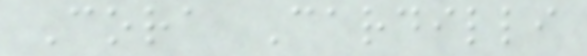Cora Cardilli
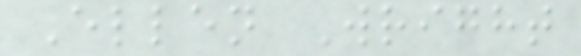Ellen Wright
